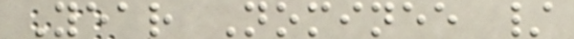Year Nominee /
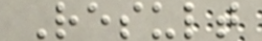Result
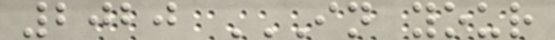2020 IN YOUR
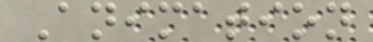Animation
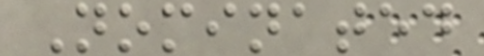Nominated
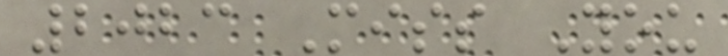2023 Miss You
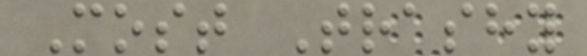Most Trashy
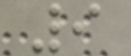9
